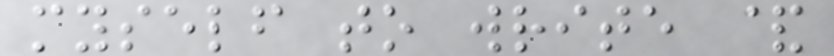myself to write &
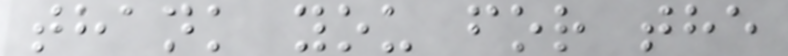thank you for the
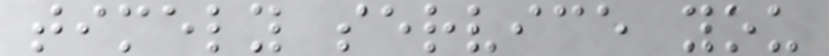timely service you
